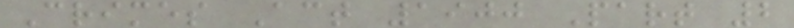Crimes Act 1900 Part 2
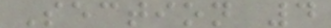Section 4
